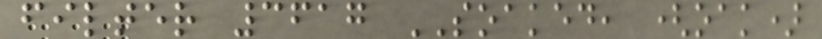filter 3617 SOAKED, (oak)
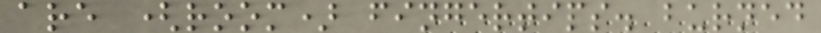are (room) fingertips. burned
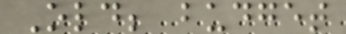Old; budget
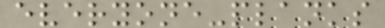everyone-planks
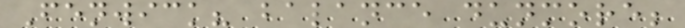Fenwick? balance dunmore;
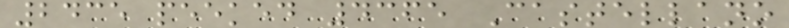2435 peeked 4365 Castellano
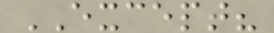EXCEPT?
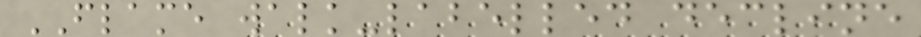FLAME walk-labelled decline
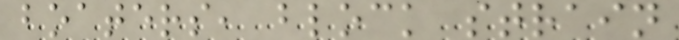boaters, block strain
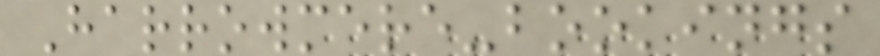Harrowmere-bookings
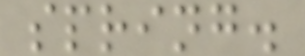spring.
